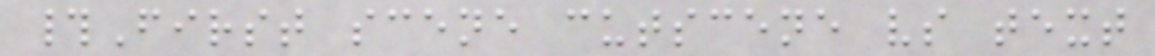#First scene cutscene vs text
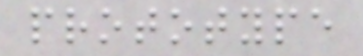prototype
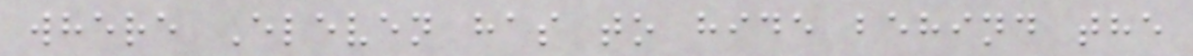where Eleven has to hide behind the
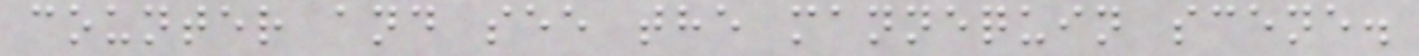counter and see the mannequin scene.
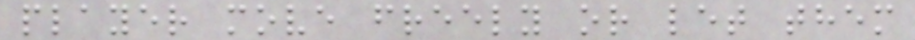player move freely or let them
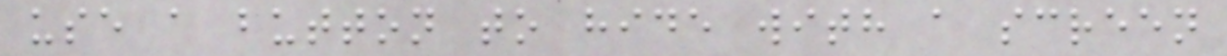use a button to hide with a screen
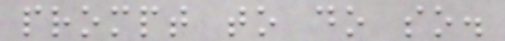prompt to do so.
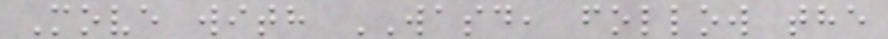Move with WASD, follow the
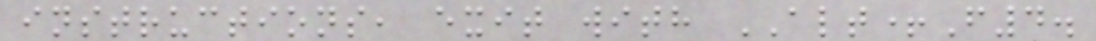instructions, exit with ALT+F4.
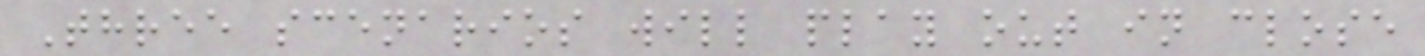Three scenarios will play out in close
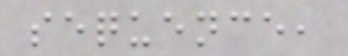sequence,
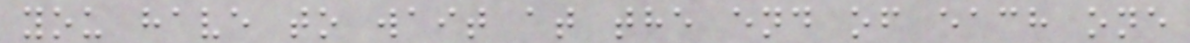you have to wait at the end of each one
